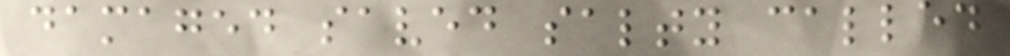damaged saved salty called
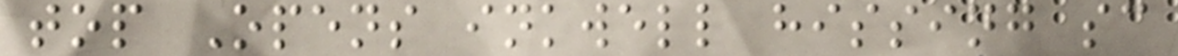top Opens inkwell hissing sc
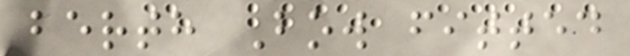berth Bow fitted
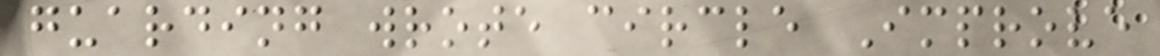guarding wrote circle Improve
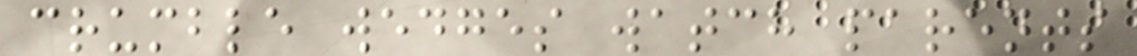crumble wedges watch parents
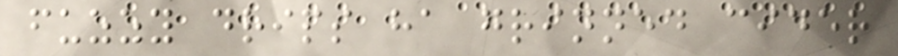fuzzy drips ha grinned cider
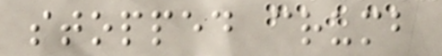stopped crumb
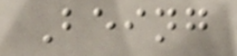Being
